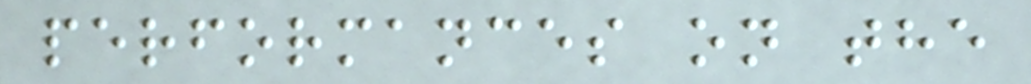performances on the
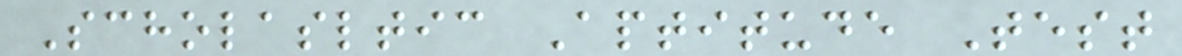Scholasltic Aptitude Test
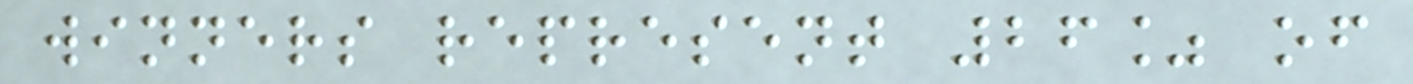winners represent 26% of
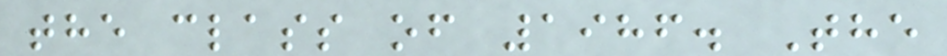the class of 1986. The
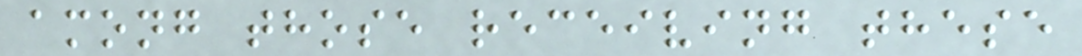among those receiving these
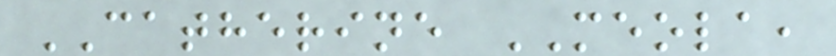CATHERINE MEOLA,
